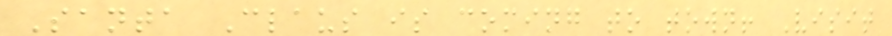Santa Claus is coming to town! Visit
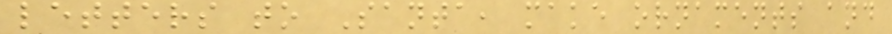letters to Santa, make ornaments and
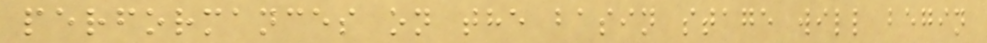performances on the basin stage will begin
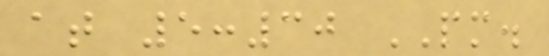at 5:30 PM.
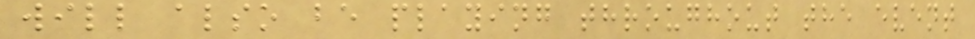will also be playing throughout the event
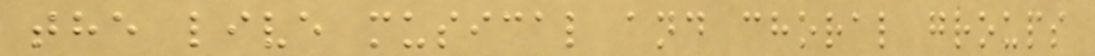the live musical and choral groups
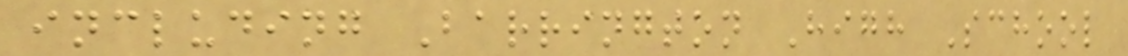including Barrington High School
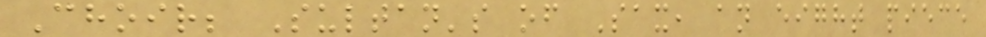Choir; Sultan's of Sax, an eight piece
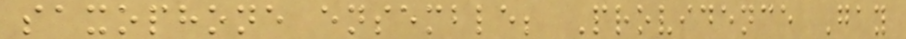saxophone ensemble; Providence Gay
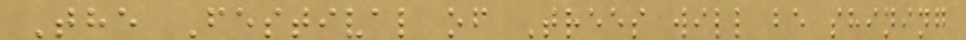The Festival of Trees will be shining
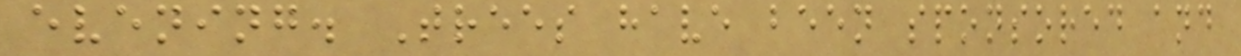evening. Trees have been sponsored and
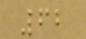62
